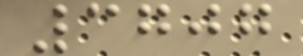3707
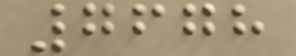7678
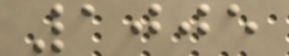1005
